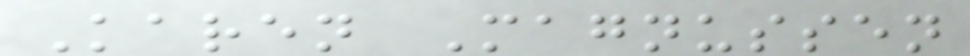Karen Magnussen
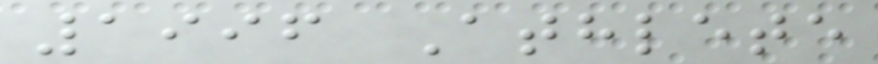1996 Athlete
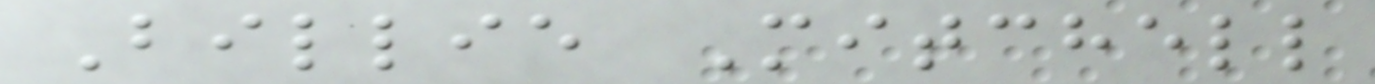Billie Mitchell
